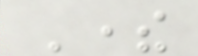There
